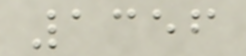1356
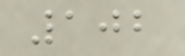102
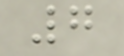7
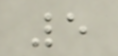5
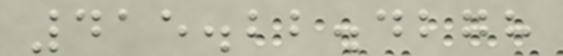415.22.4278
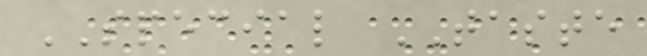SPECIAL TASTE
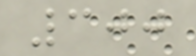300
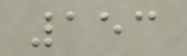153
